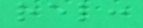rel:
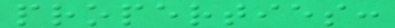properties:
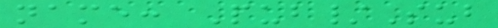name: Pub/Sub
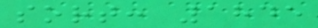sort: 1845
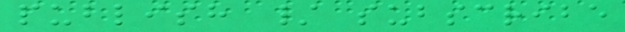publish / subscribe
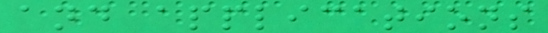and applications
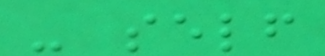- self
